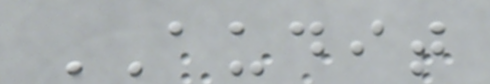AUDIT
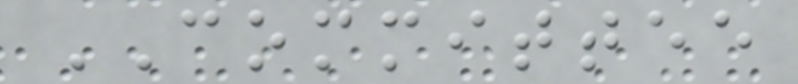COMMITTEE
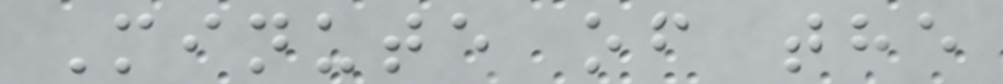Minute of the
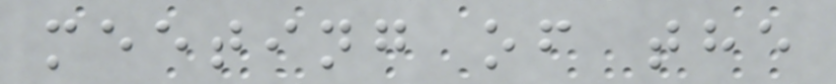meeting of the
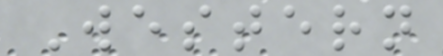Western
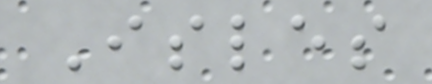Isles
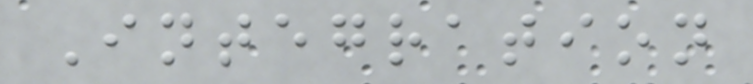Integration
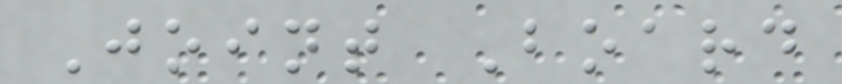Joint Board
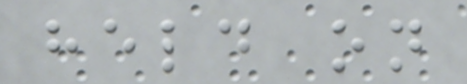held on
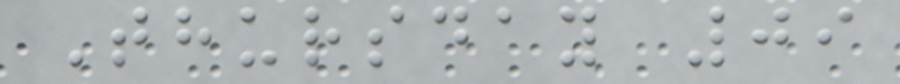Thursday 09
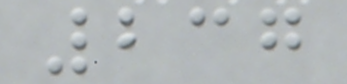237
